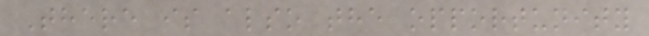There is also the opportunity
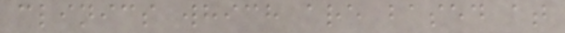clinics which are based at
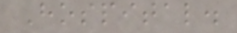Hospital.
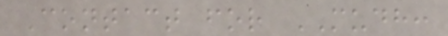Contact for MUDH:
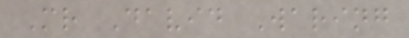Mr David Waring
